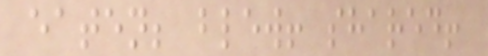eaten; blew! shared!
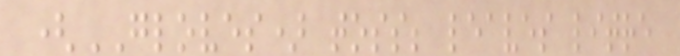(GLOVES) toss; leaves litre
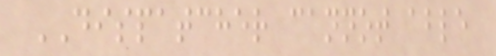DISPATCHER cannot able
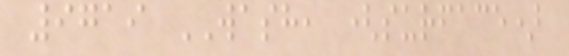9719 WASH, (surface)
